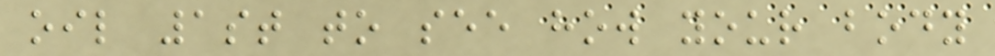oil 1st to see how your body
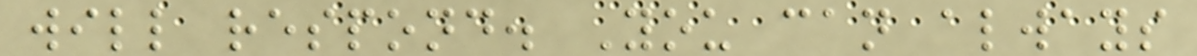will respond. You can always
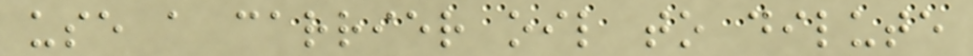use a carrier oil to dilute
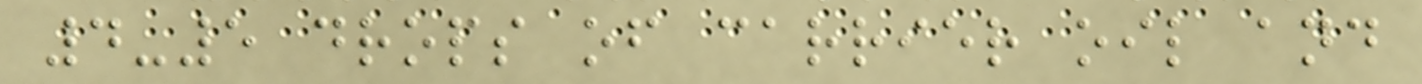4-5 drops of carrier oil and
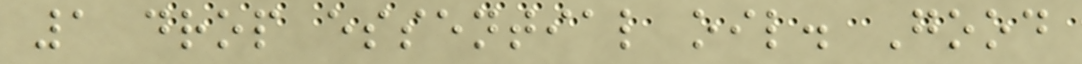1 drop essential oil. Good
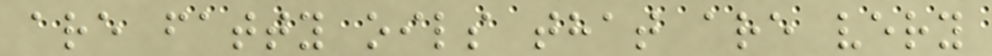are fatty oils that are very
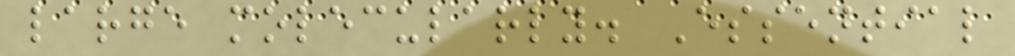large molecularly. Essential
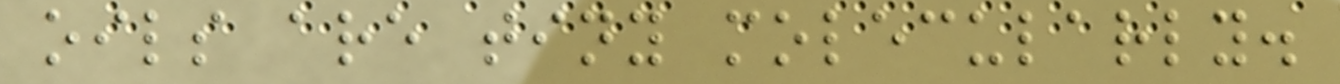oils are tiny molecularly.
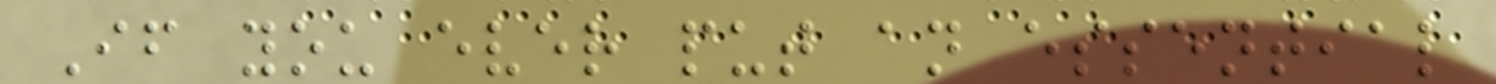If you ever put an essential
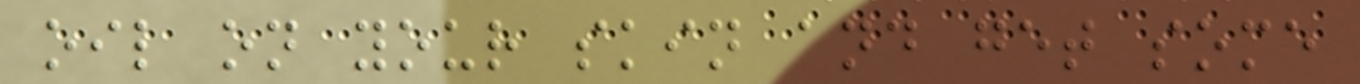oil on your skin and get some
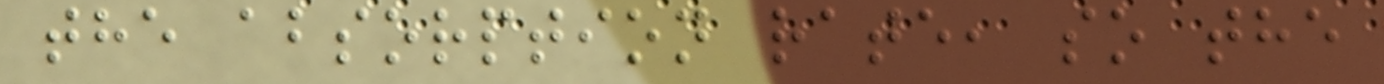the absorption rate, so the
